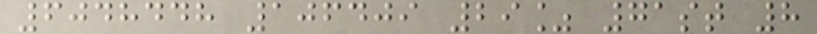6048448 106409 29% 71st 8
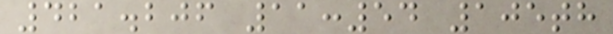421.206 11:54 105th
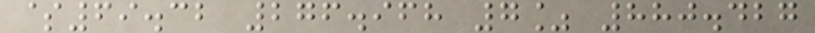$69.32 276.968 7% 880.427
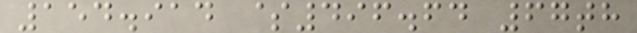154.914 $496.64 67th
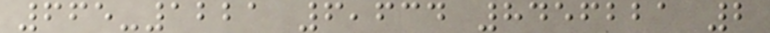665-1221 6,634 8456221 2
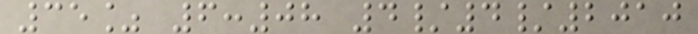35% 6:08 4/4/2010
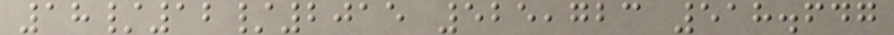18/12/2015 525,723 518.647
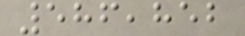586,852
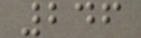246
